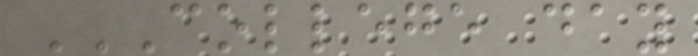COLLEGE DAY
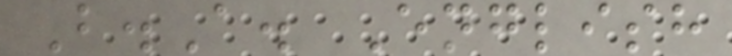B.A. English
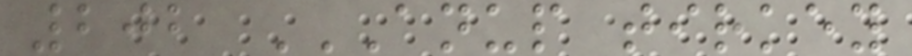202 ANUP TIRKEY
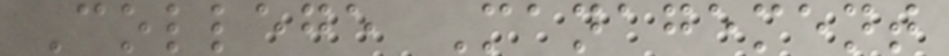College Management
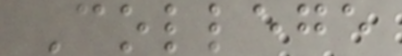College
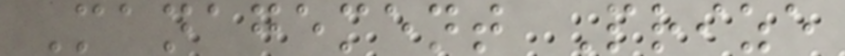Management Prize
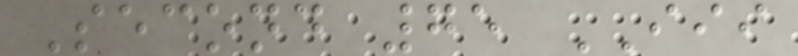Second 75 III
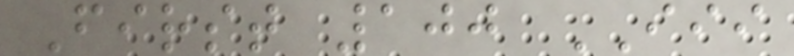First 100 III
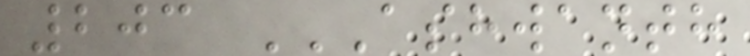203 ASHWANTH
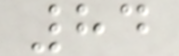84
